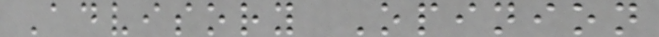Advisory Opinion
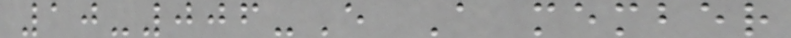10-006-E A member
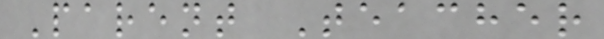Parent Teacher
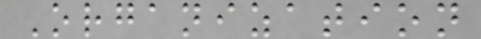Organization
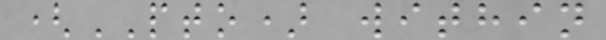(PTO) within
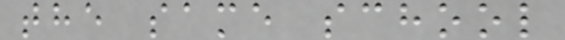the same school
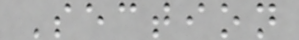Section
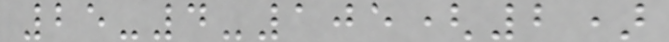25-4-105(2)
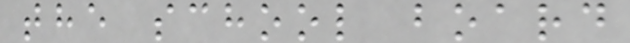the school board
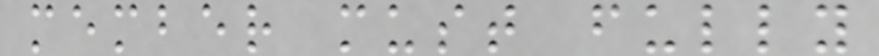member must fully
